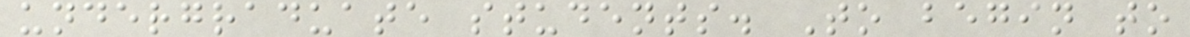undergraduate students. To begin to
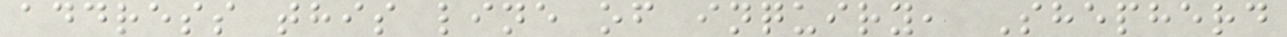address this line of inquiry, Shepherd
